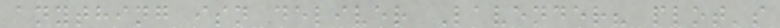anything isn deliver Lavender? plot's
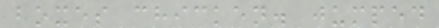boxes chicken. jumped
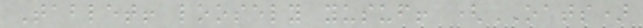Tablet! loosely yusuf! (OATS)
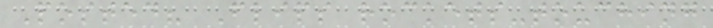Posted? Flips rockets-touching
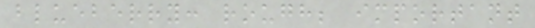blueberry: rough; important
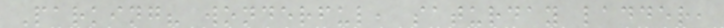Parking? wonderful, saturday ladder,
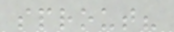sprout?
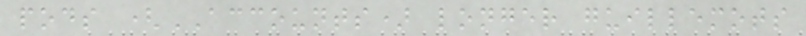pods (ACCOUNTS) longer guillemots
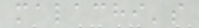malachi's
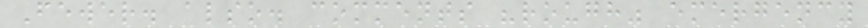Fewer. also. comments "rough" emergency
